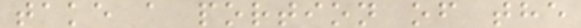take a portion of the
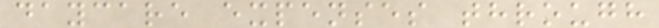daycare expenses through
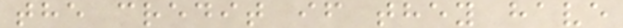the credit if they have
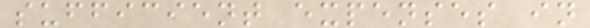sufficient expenses in
